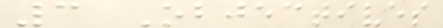3 Objectives
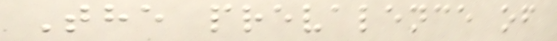The prevalence of
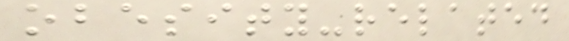obesity-related
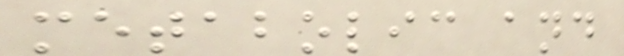metabolic and
